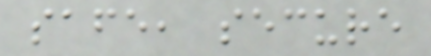safe, secure
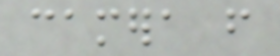camera from
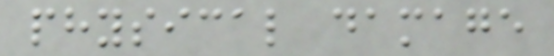physical damage
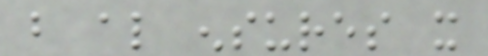but also ensures it
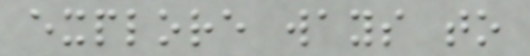explore ways to
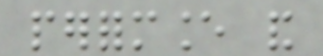performance and
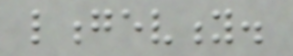longevity.
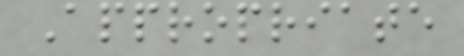Appropriate
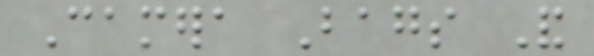Camera Bags And
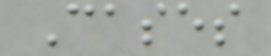Cases
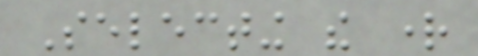Selecting the right
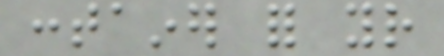container for your
